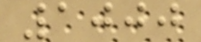1000
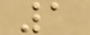1
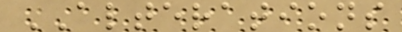ALTERATIONS
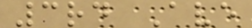3rd Ave
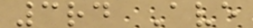3rd Ave
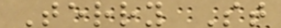Terry St
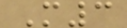M3
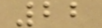22
